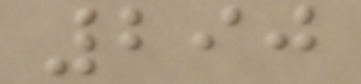290
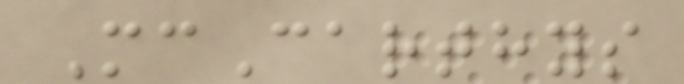McCarthys
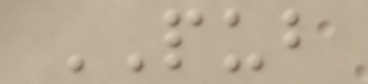PUB
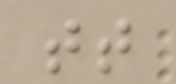tt
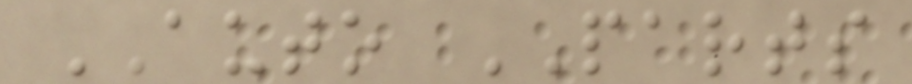AUTO PARTS
